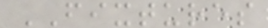FIXTURES
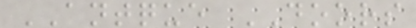ANTQUE DOORS
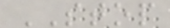STOP
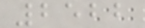2522
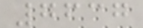7637
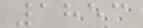1853
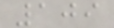109
